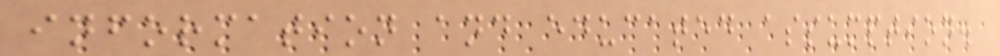information and educated assumption.
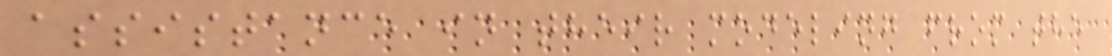assistance in their modeling from the
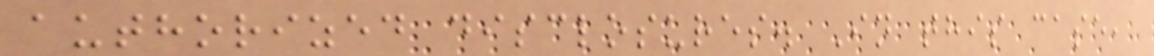authorized disclosures. In this case,
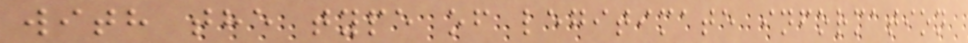with the type of legitimate information
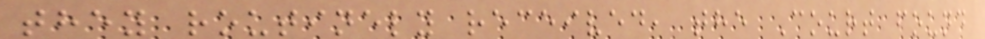they routinely received, the Court found
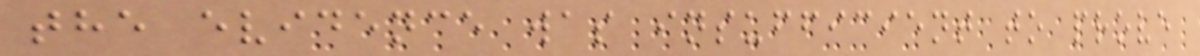the evidence was insufficient to prove
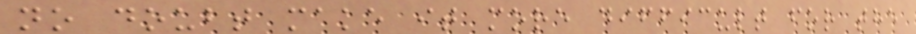no doubt make it more difficult for the
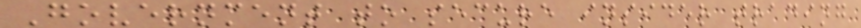Government to secure insider trading
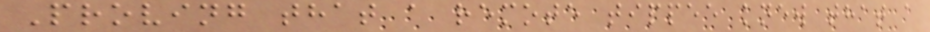Proving that a remote tippee knew that a
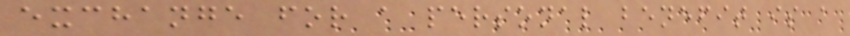exchange for a personal benefit is a
